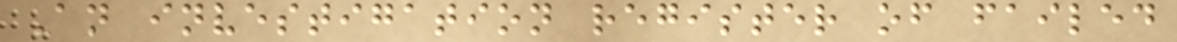An investigation register of failed
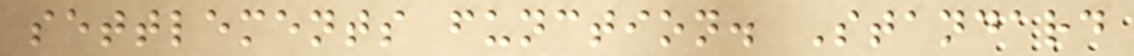settlements function. Standard
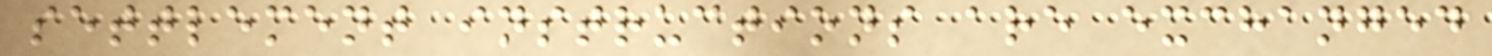settlement instructions are exchanged
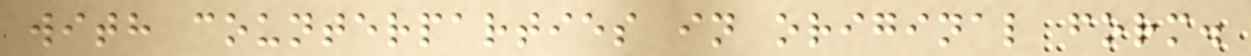with counterparties in original form.
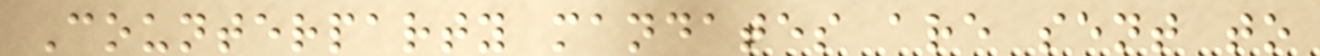Counterparty mandates are sent to
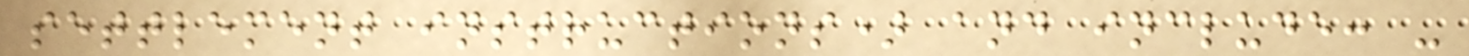settlement instructions) and include: -
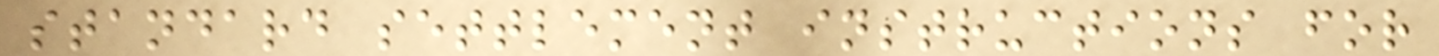standard settlement instructions for
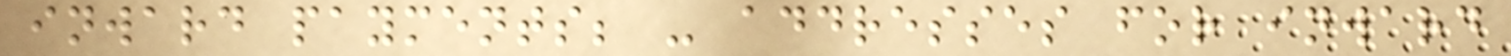inward payments; - addresses for inward
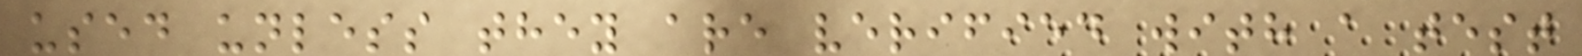used unless they are verified with a test
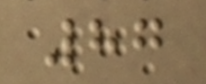87
